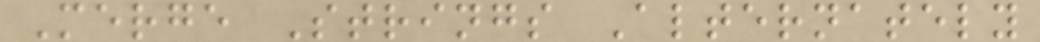Merge Strings Alternately
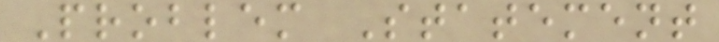Problem Statement
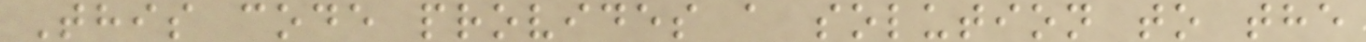This code provides a solution to the
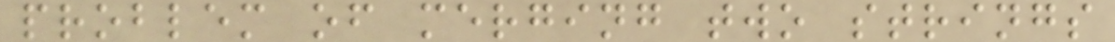problem of merging two strings
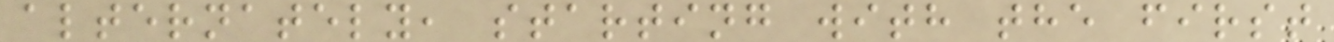alternately, starting with the first
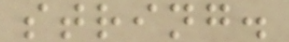string.
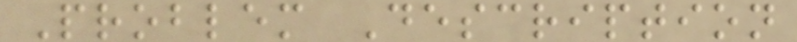Problem Description
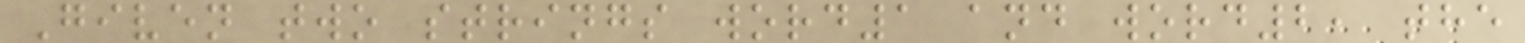Given two strings word1 and word2, the
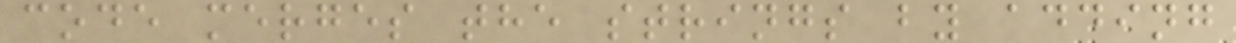code merges the strings by adding
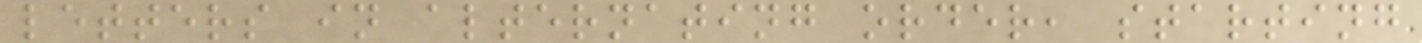letters in alternating order, starting
